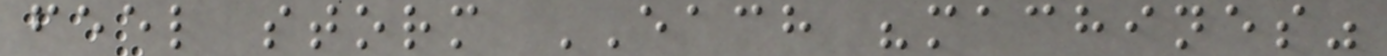feel storm EACH "machines"
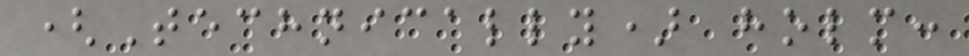(Technically) holm:
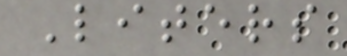Liters
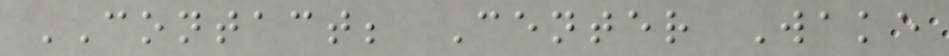CONTACT; Center Wake
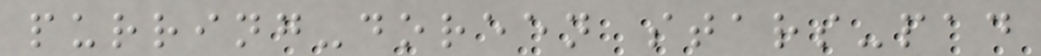purring-doreen stars-pad
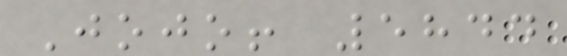Jojo! 5844
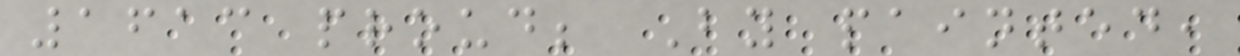1613 proud; By painted,
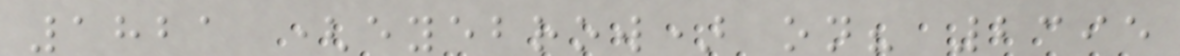1821 (eyebrow) on? 2395
